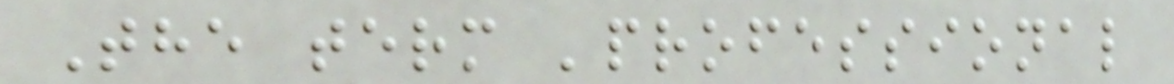The term 'professional
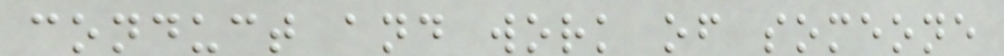conduct and work of someone
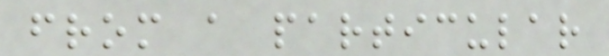from a particular
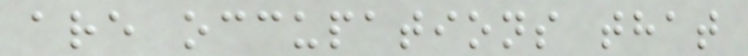are occupations that
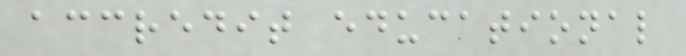accredit educational
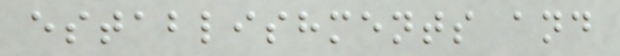establishments and
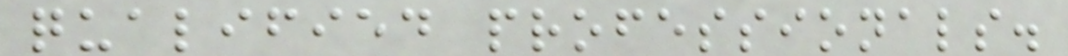qualified professionals.
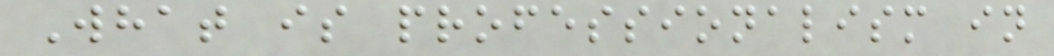What is professionalism in
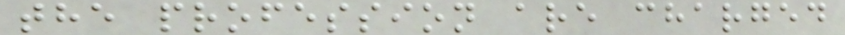the profession are charged
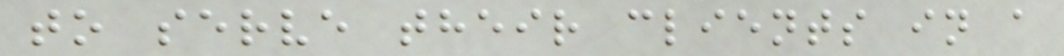to serve their clients in a
